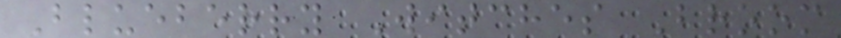Blueberry Witches Broom
